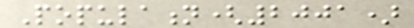Population(2001)
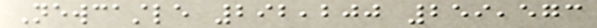Newcastle 292,200 259,573
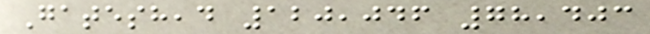Gateshead 120,046 78,403
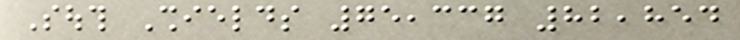South Shields 75,337 82,854
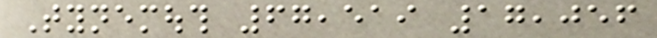Tynemouth 67,519 17,056
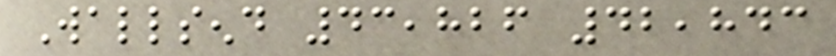Wallsend 43,826 42,843
